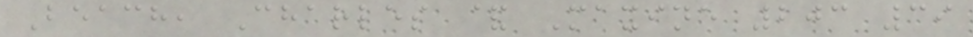Beach, Charles & Maxine 203 39
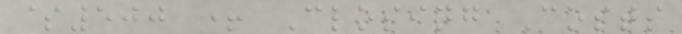$500 + Closing Costs
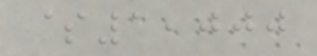$1,000
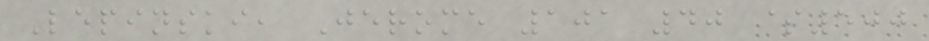Lepinski, Jerome 101 40 $500
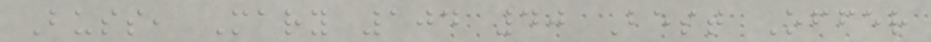Buss, Mary 104 40 Best Offer
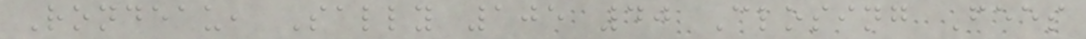Rondeau, Sally 105 40 Closing Fees
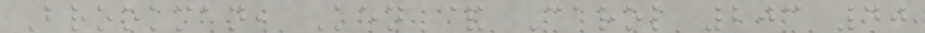Brookman, Ken & Carol 203 40
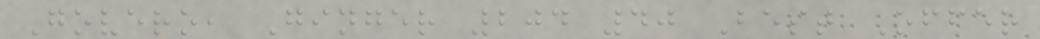Govero, Ginger 204 40 Best Offer
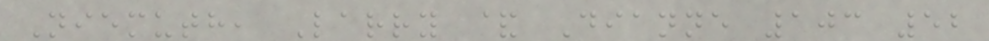Niemuth, Larry & Dianne 103 52
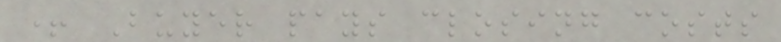+ Buyer pays closing costs
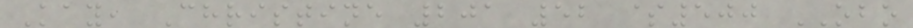Kay, Christine 201 52 $500 OBO
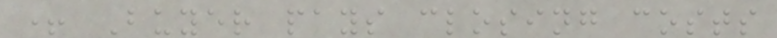+ Buyer pays closing costs
